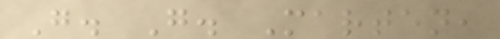G. G. Marten,
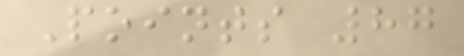Points 87
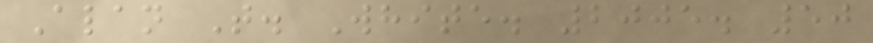Alan T. White. 2005. 50
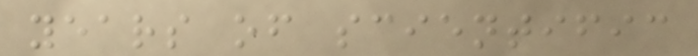years of scientific
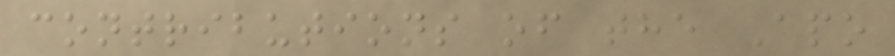contributions of the Apo
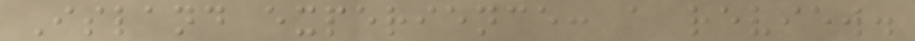Island experience: a review.
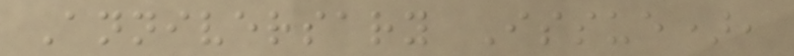Anniversary Issue),
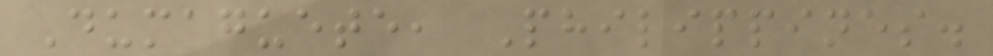Dumaguete, Philippines.
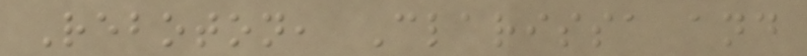Reboton, Clarissa and
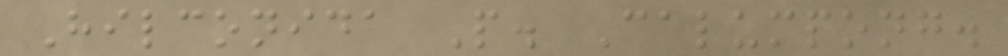Hilconida P. Calumpong.
